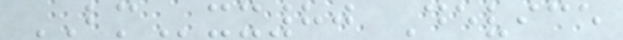BMxx80 Device
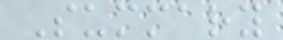Summary
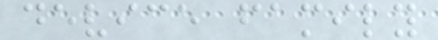device family
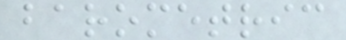barometric
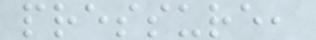pressure,
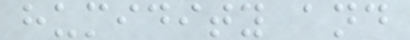humidity and
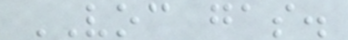VOC gas.
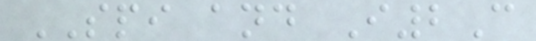SPI and I2C
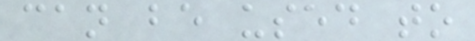can be used to
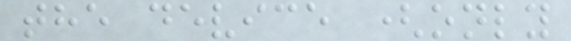the device (only
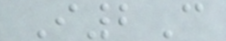I2C
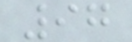97
